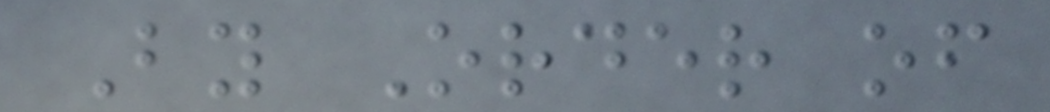By Order of
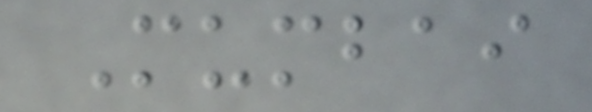Mumbai
